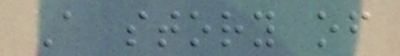A story of
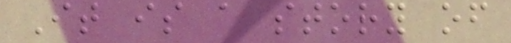It is a story of
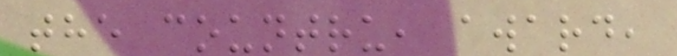the countru, award,
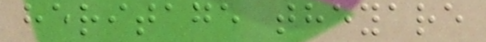heritage theyare
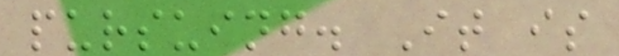pursuing. It is
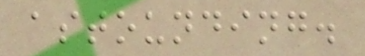astounding.
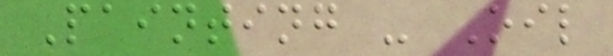Painting - Oil
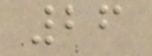26
